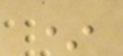*
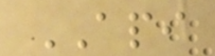API
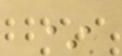*
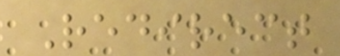Redirect
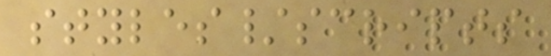styles/scripts
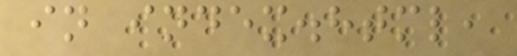in index.html,
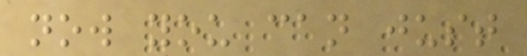now you can just
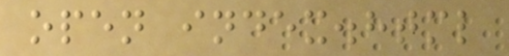open index.html
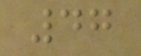47
